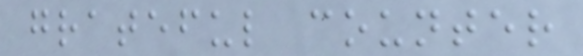grateful counter
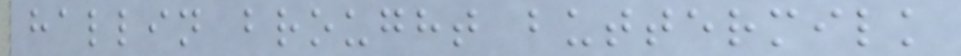hallin brought buttermilk
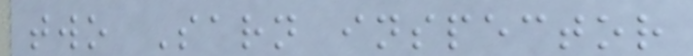two Sarn inspector
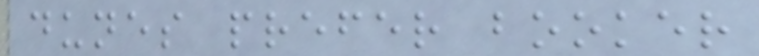dunes prefer booker
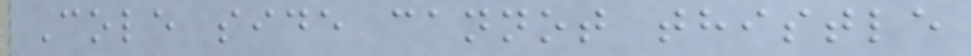Cole side cannot thistle
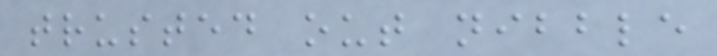trusted out nibble
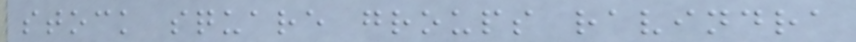stock square groups ravindra
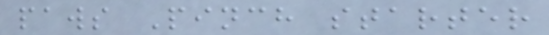paws Pinch starter
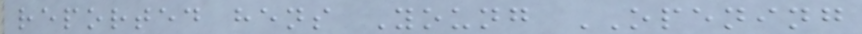reported hens Young OPENING
